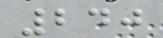240
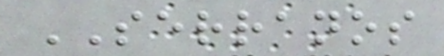SERRANOS
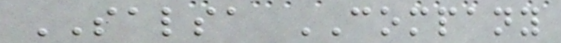SALSA COMPANY
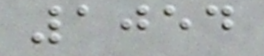1054
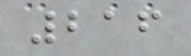216
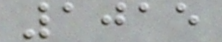1015
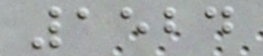1524
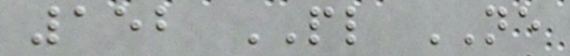152 PL NE
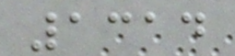1314
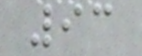93
